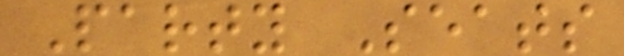Party Seats
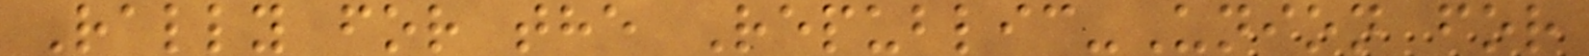Rally for the Republic-Union for
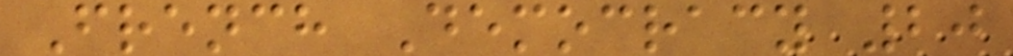French Democracy 20
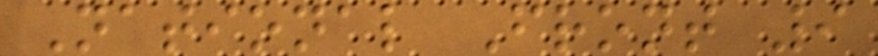National Front 9
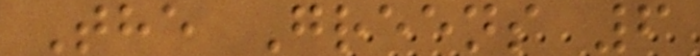The Greens 6
